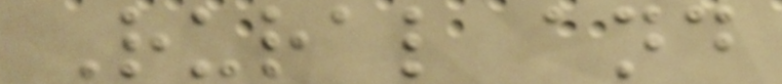Rural and
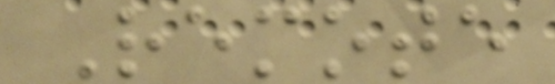Remote
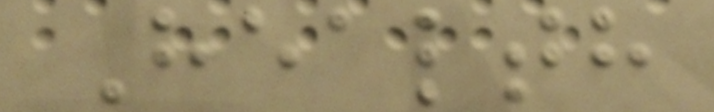Health
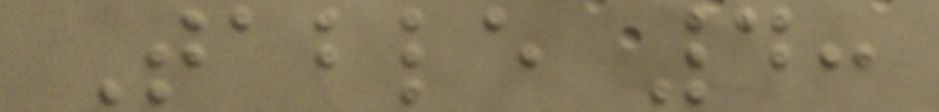Table 4:
